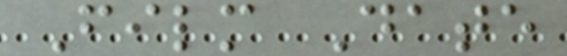Film Date
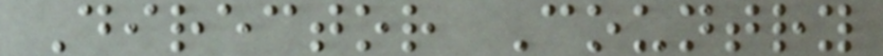Director Country
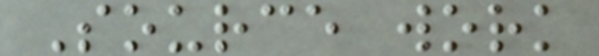Source work
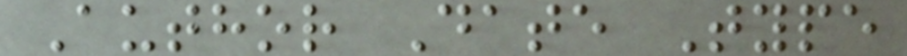Author Date Type
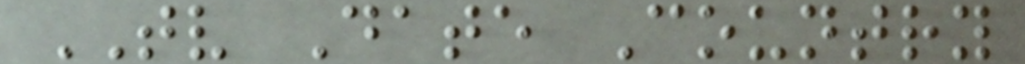TV Date Country
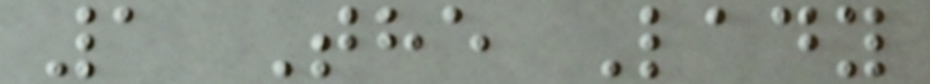1 The Lady
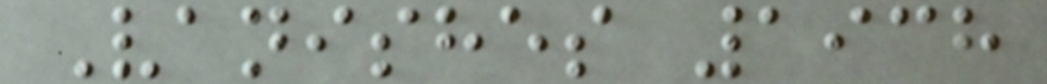Vanishes 1938
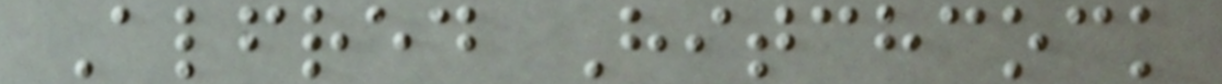Alfred Hitchcock
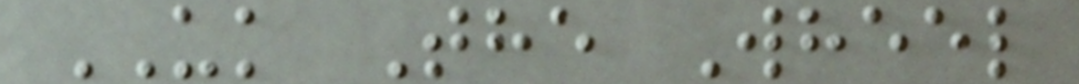UK The Wheel
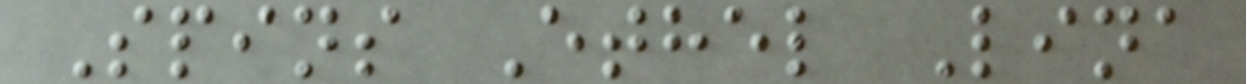Spins Ethel Lina
